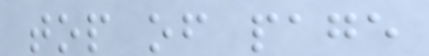top of page
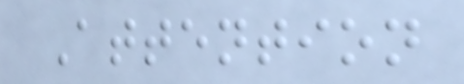Attention
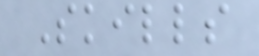Skills
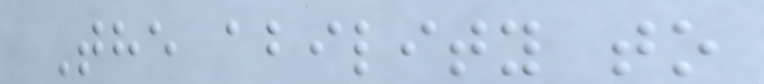The ability to
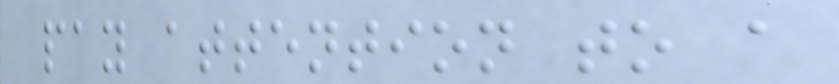pay attention to a
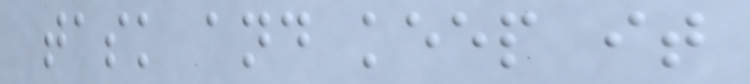task and keep it
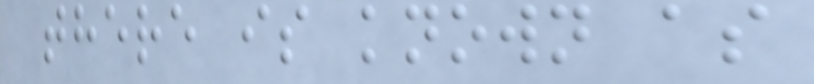there is known as
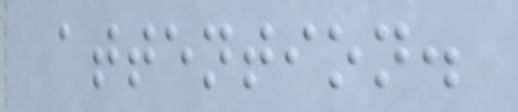attention.
